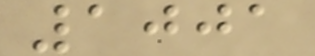1001
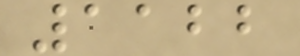1122
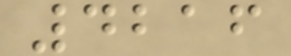4216
